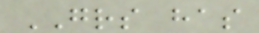GRS has
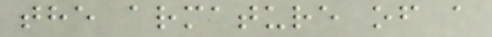the armature of a
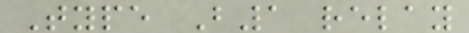Type B1 relay
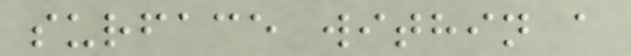surface within a
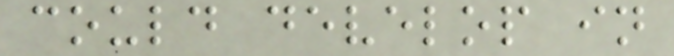could develop in
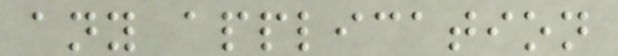any application
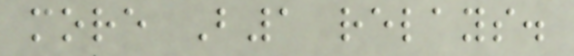more B1 relays.
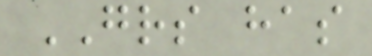GRS has
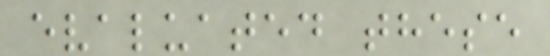evaluated these
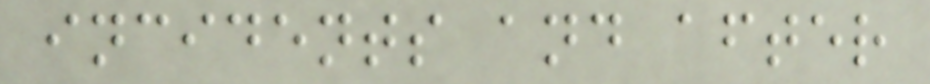incidents and after
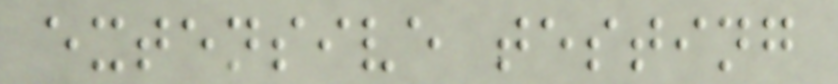extensive testing
